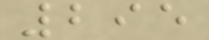295
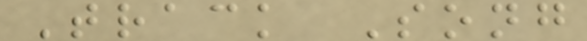Track Song
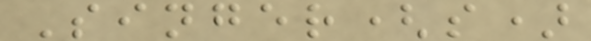Singer(s)
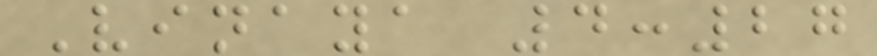Vinaya 4:27
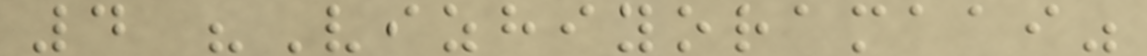4 "Vizhiyoramaai"
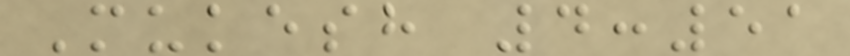Mukesh 4:51
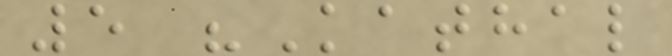5 "Kathal
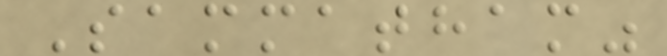Sammatham"
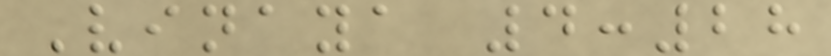Vinaya 4:28
